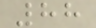88
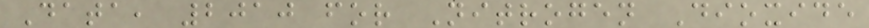Data, 2010 for Nitrogen Dioxide
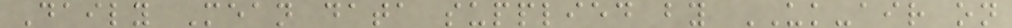Daily Mean data supplied by UK-air on
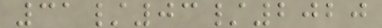31/03/2020
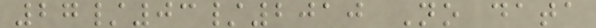27/03/2010 No data
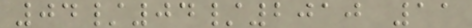04/04/2010 11
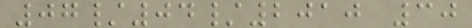07/04/2010 30
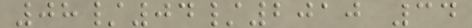08/04/2010 34
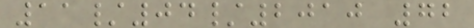11/04/2010 72
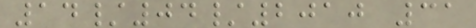14/04/2010 31
